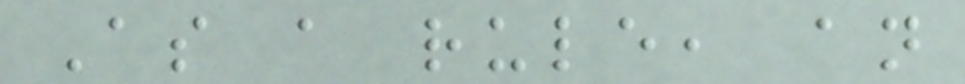As a rule, an
